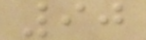90
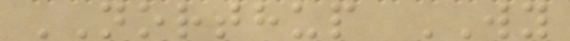NORTHUP WY
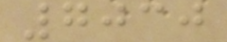7030
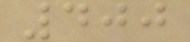400
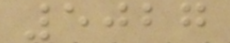5027
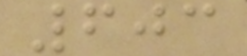603
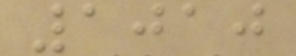1010
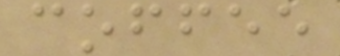coffee
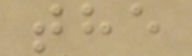the
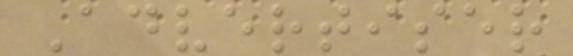Advertiser
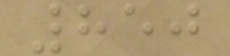850
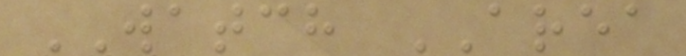WATCH AREA
